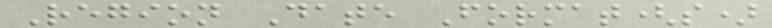Region Date Format(s)
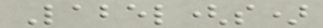Label(s)
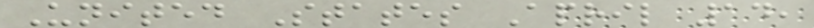United States April 14,
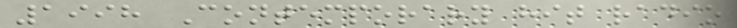1998 Contemporary hit radio
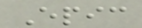Epic
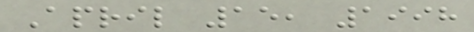April 15, 1998
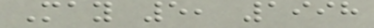May 5, 1998
